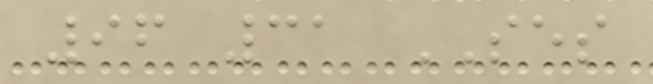96 31 SES
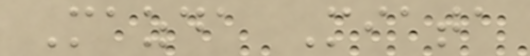Mazda Miata
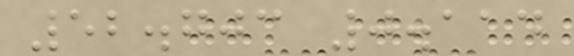52.703 0.114
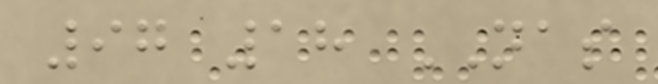97 18 NAS
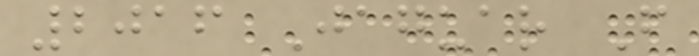2016 Jaguar F
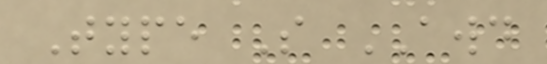Type S AWD
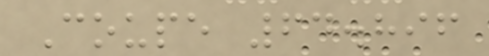Coupe 64.896
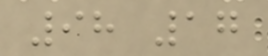98 17
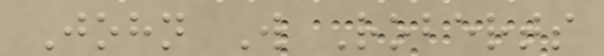John W Roberts
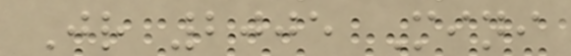Jr 2005 Mini
